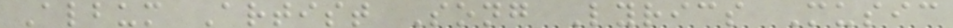Album Artist Song Lyrics Music
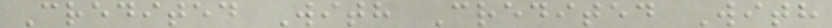Credited With Credited With
